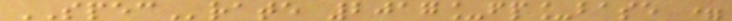SPECrate 2017_fp_base =
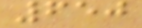650
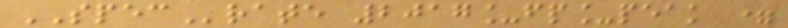SPECrate 2017_fp_peak =
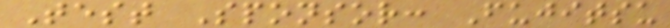Test Sponsor: Fujitsu
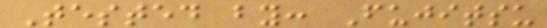Tested by: Fujitsu
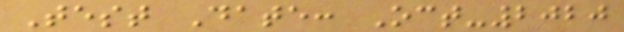Test Date: Oct-2020
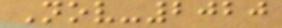Nov-2020
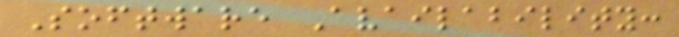Software Availability:
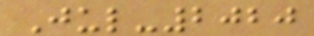Jul-2020
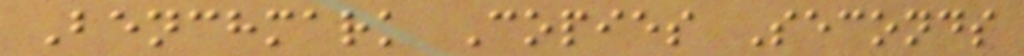Benchmark Copies Seconds
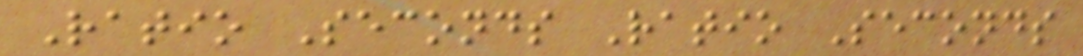Ratio Seconds Ratio Seconds
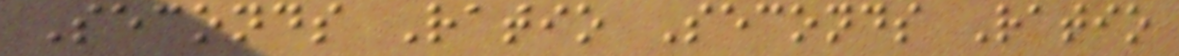Seconds Ratio Seconds Ratio
